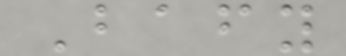Bafy
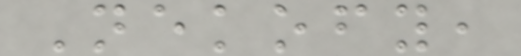Nekofy,
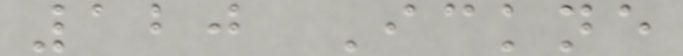120 Ickne
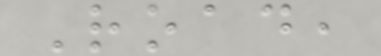Road,
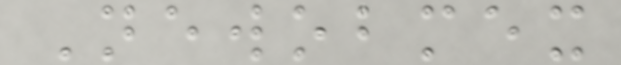Newobmex
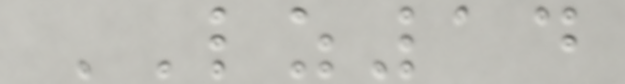LZ14
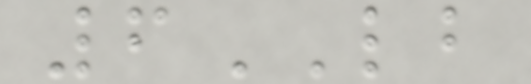6LB
